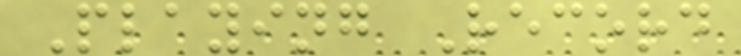Playing Record
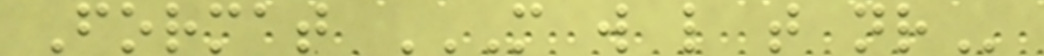Format M W L T NR
